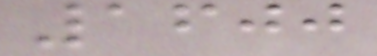1600
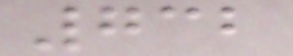732
